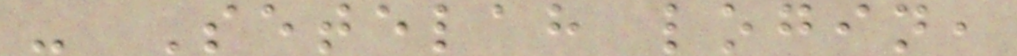- Setelah login,
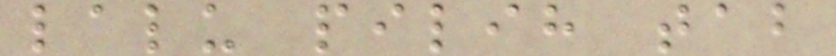lalu pilih tab
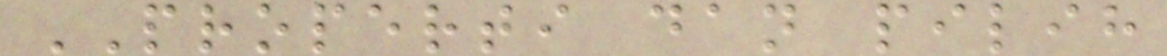PROPERTI dan pilih
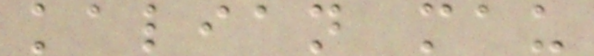kalian mau
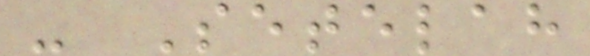- Setelah
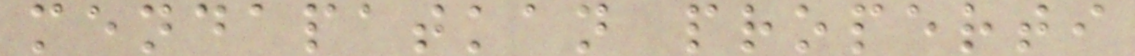mendapatkan properti
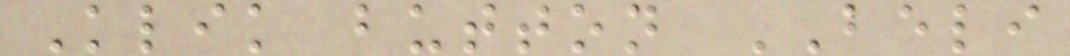Klik button BELI
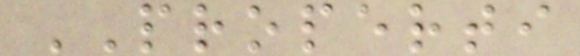PROPERTI
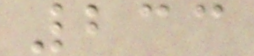233
